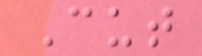Cut
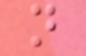n
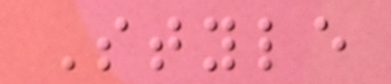Style
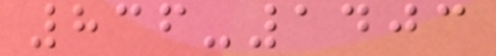836-1403
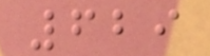629
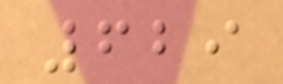629
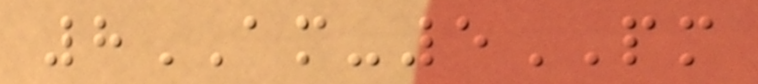8AM-5PM
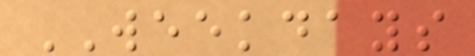WEEKDAYS
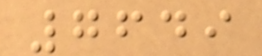7649
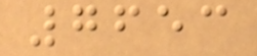7653
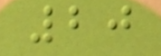20
